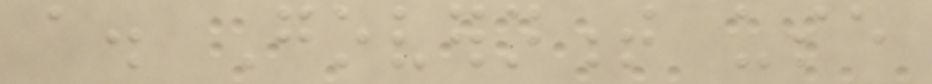a. Government use
